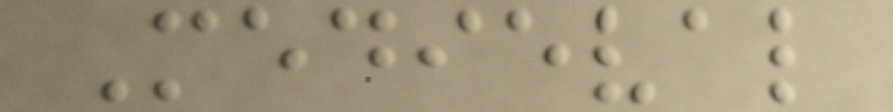Medieval
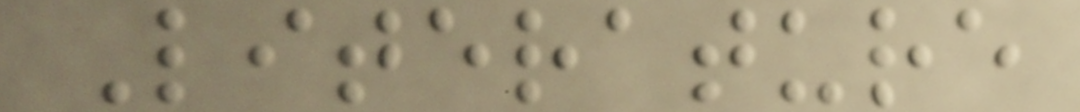Literature
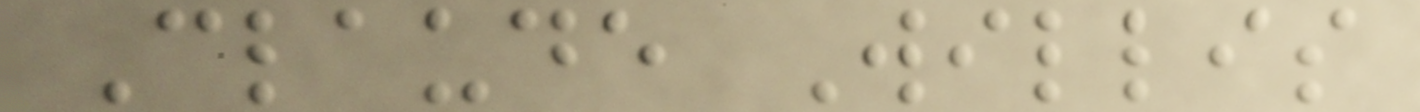Claude Willis
